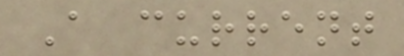A current
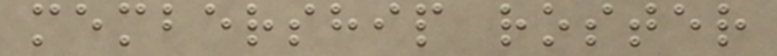membership roster
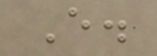E.
